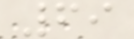69
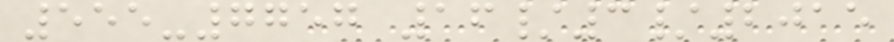555-7757 16/3/2015
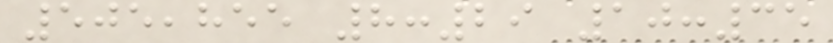505,855 8:29 10:35
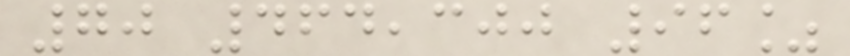70 464,300 96%
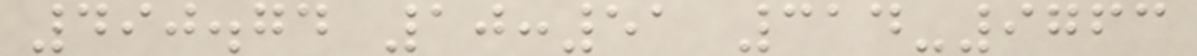490.74 10:51 314-9763
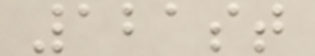121st
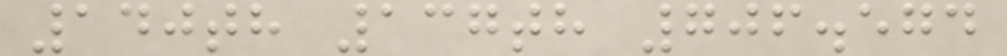140th 137th 706.574
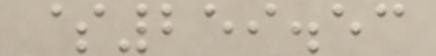$259.53
